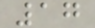17
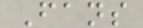Fans
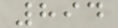894
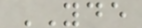YDE
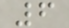6
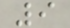9
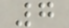7
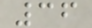36
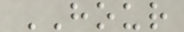HOUR
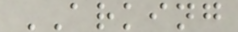ARKING
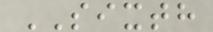SIXTH
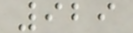929
